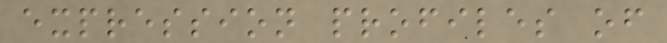expression profiles of
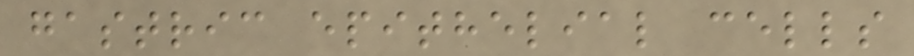gastric epithelial cells
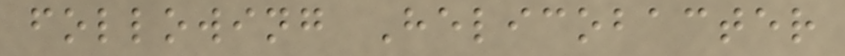following Helicobacter
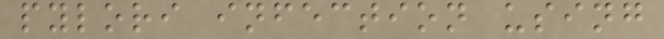pylori infection using
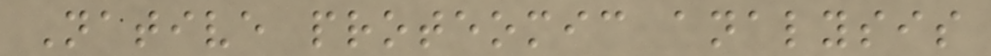Native proteomic analysis
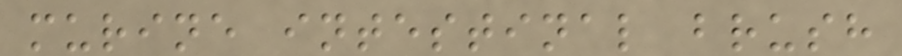murine intestinal brush
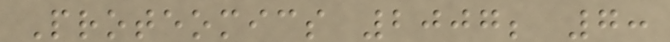Proteomics 2007; 7:
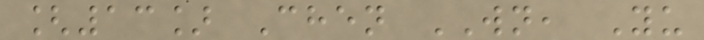[13] Chen WN, Yu
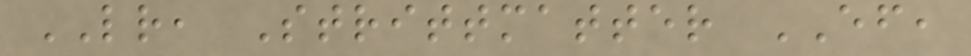LR, Strittmatter EF,
